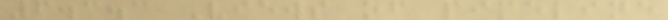6.3.3 Views of pipeline
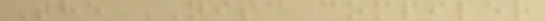The NISC compiler
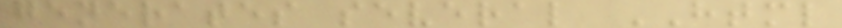generates several HTML
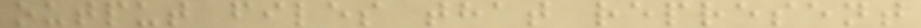output files that represent
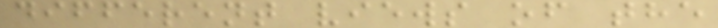different views of the
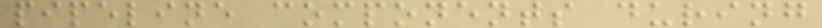pipeline components during
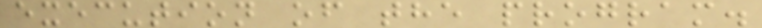execution of the program.
